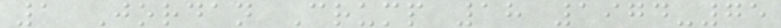1 Jordan Crump 18 1974-75
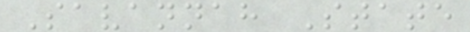Savannah State
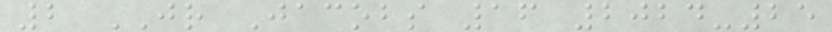2 JR Jacobs 16 2024-25
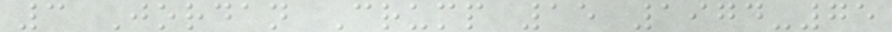3 Jordan Crump 15 1974-75
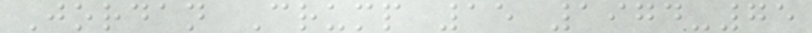Jordan Crump 15 1974-75
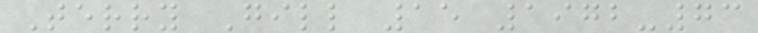Terry Gill 15 1972-73
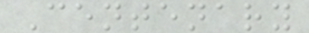Centenary
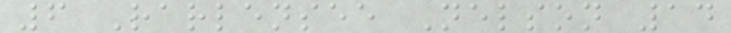6 Rarlensee Nelson 14
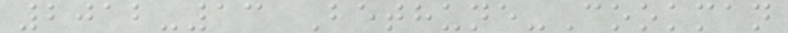2012-13 Bethune-Cookman
